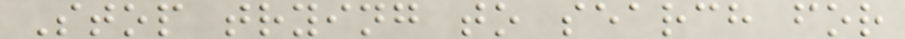Stop trying to search for
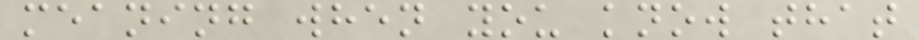meaning when you know that
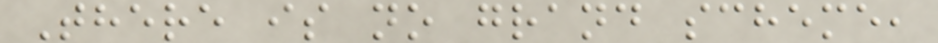There is no grand scheme,
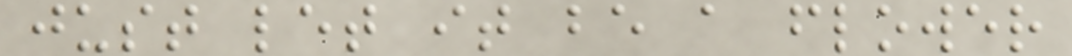just let it be a flower
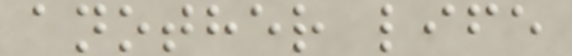another life
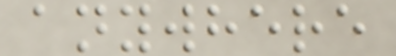anywhere
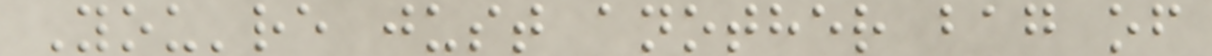You're just another bag of
